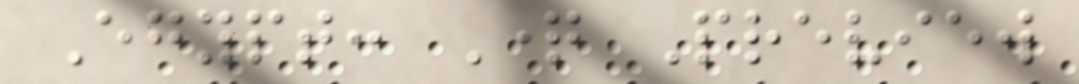Egypt: Question Preview
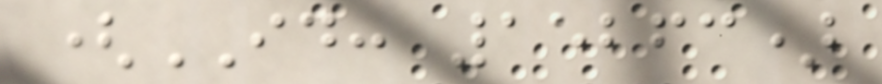(ID: 15263)
